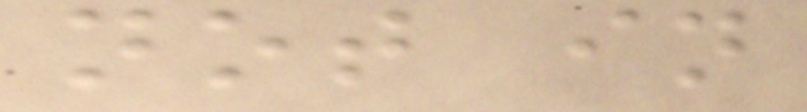not in
